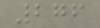276
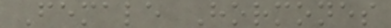Female Hormones
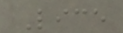Lice
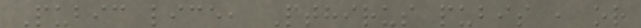Pubic lice, Pthirus pubis , or
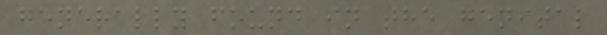generally found in the genital
